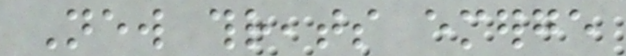New threats emerge
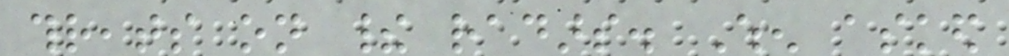threats on their radars. When asked
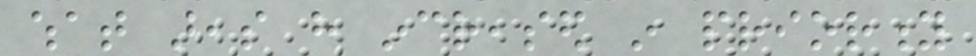what areas have increased in priority
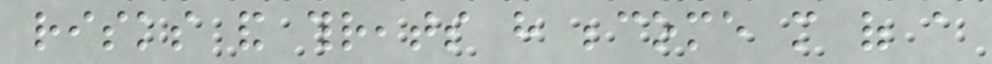risks and threats have become more of a
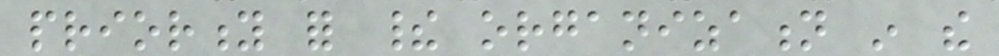priority for their organization in the
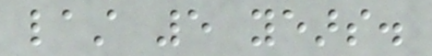last 5 years.
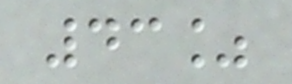43%
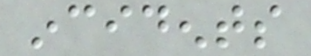incidents
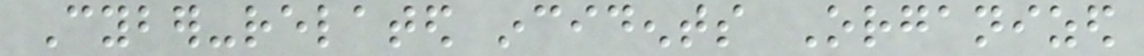Cyber-related incidents Organized
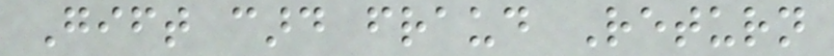Gift card fraud Return
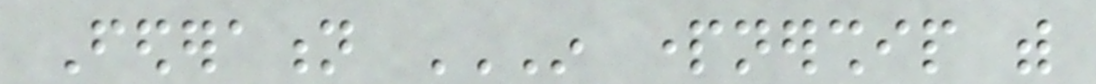Federation IN PARTNERSHIP WITH
